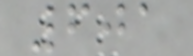601
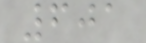601
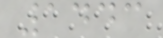1443
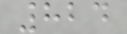824
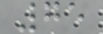75
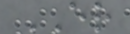ER
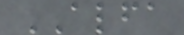ALFA
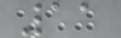11
